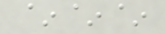~~~
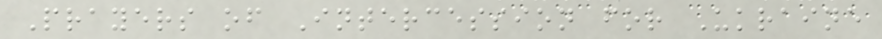Prayers of Intercession for Ukraine
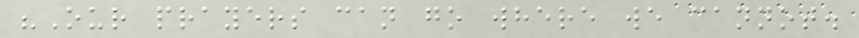"Our prayers can go where we cannot.
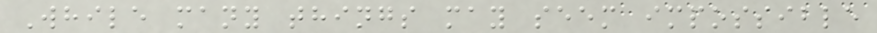While many things may seem impossible
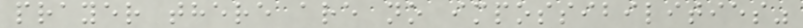prayer there are no impossibilities"
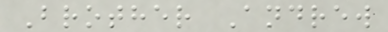Brother Andrew
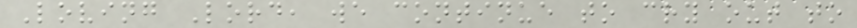Loving Lord, we continue to cry out to
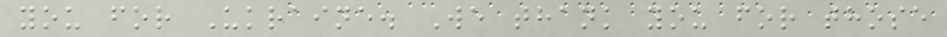you for Ukraine. We thank you for those
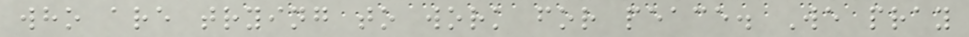who are trying to work for peace. We pray
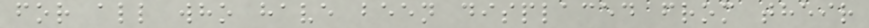for all who have been displaced from their
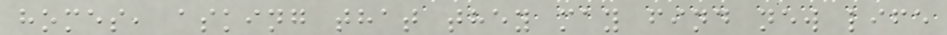homes, asking that they may find new life
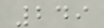249
